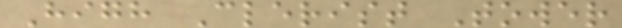High Clerist Tower
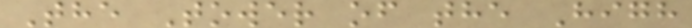The Tower of the High
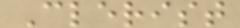Clerist
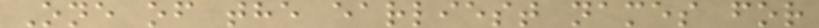One of the earliest names for
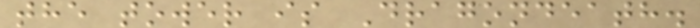the tower is Dragondeath.
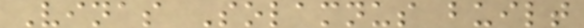Vinas Solamnus built
